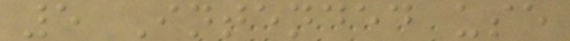5 Intended use
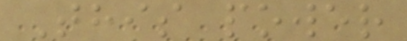This power
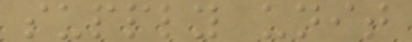supply unit
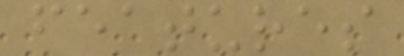features
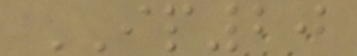IP20
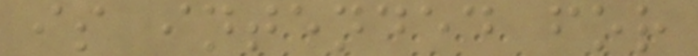is intended for
